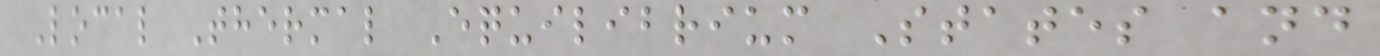Local Thermal Equilibrium States and
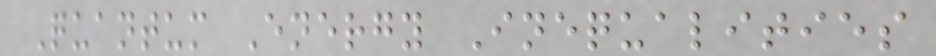Quantum Energy Inequalities
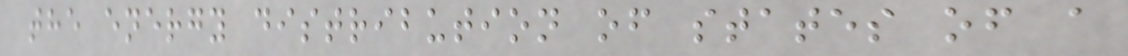the energy distribution of states of a
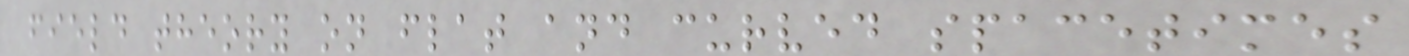field theory on flat and curved spacetimes
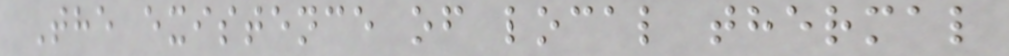The existence of local thermal
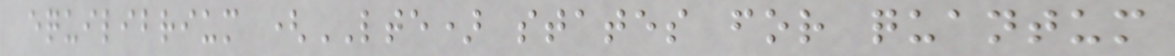equilibrium (LTE) states for quantum
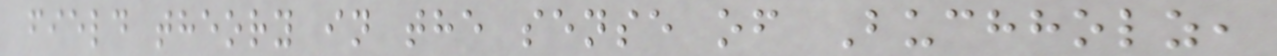field theory in the sense of Buchholz,
